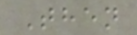Then
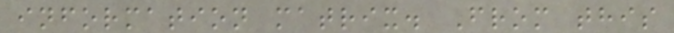information matrix. From this
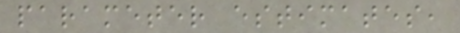parameter estimates,
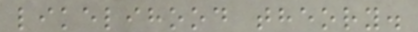likelihood theory.
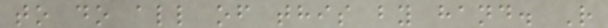to do all of this by hand. R
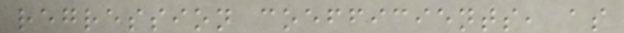regression coefficients, as
